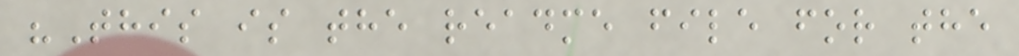"This is the readme file for the
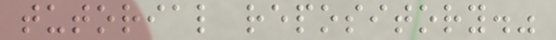tutorial repository."
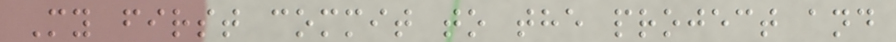My first commit to the project and
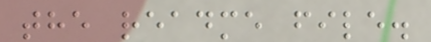the readme file.
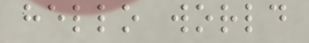hello world
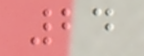24
